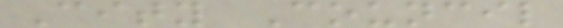City Council
